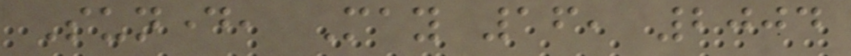Sunday, May 16, 2004
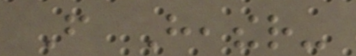From Heather-
